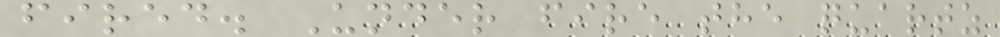fired. Under fire the quartz
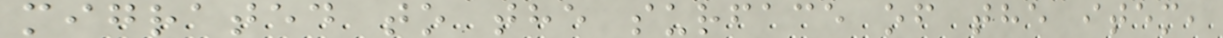migrated to the surface of the item,
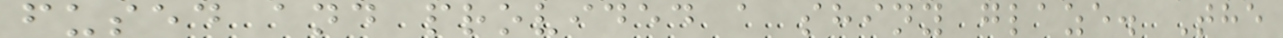fused and provided a shiny glaze. The
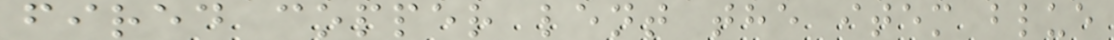fired copper lent the item blue
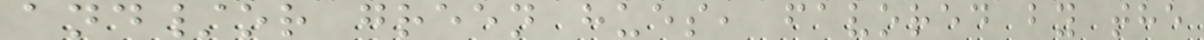and/or green hues, favored by the
